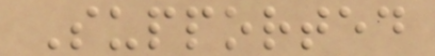Supported
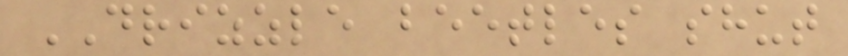DRIZZLE beetles shut
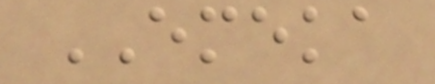EMEKA
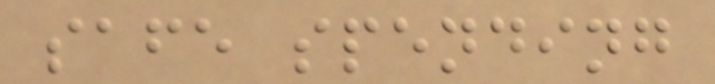safe spending
